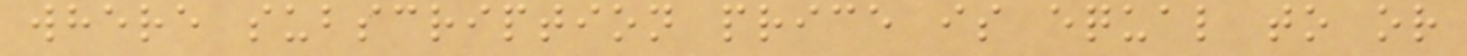where subscription price is equal to or
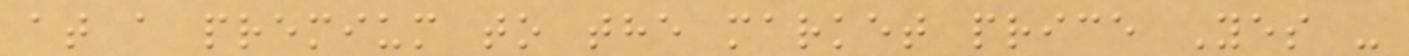at a premium to the market price Yes -
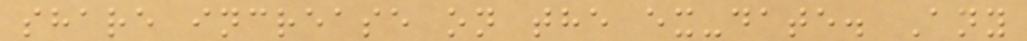share increase on the ex-date. Any
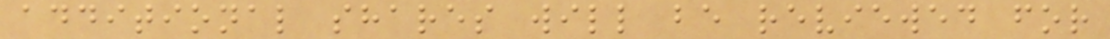additional shares will be reviewed for
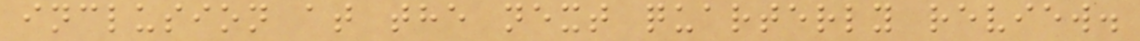inclusion at the next quarterly review.
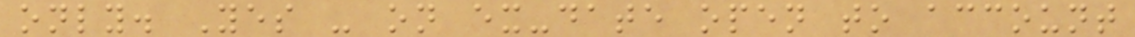only. Yes - on ex-date open to account
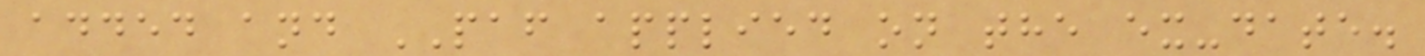added and PAF applied on the ex-date.
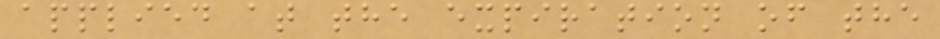applied at the expiration of the
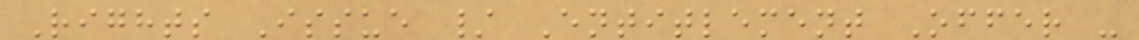Rights Issue / Entitlement Offer -
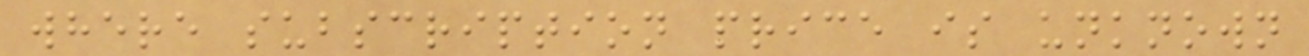where subscription price is unknown
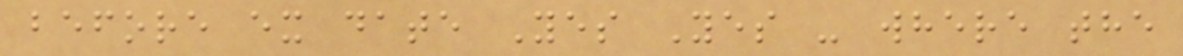before ex date Yes Yes - where the
